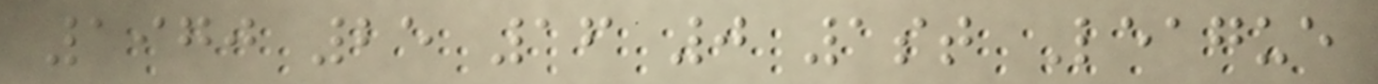1970 25 16 0 1st League
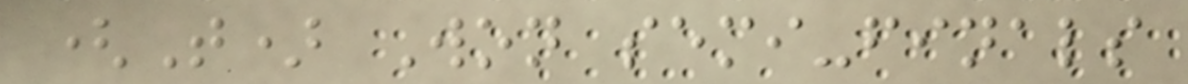(T) Won semi-finals
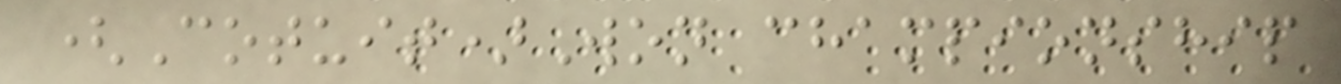(Cotuit)Won championship
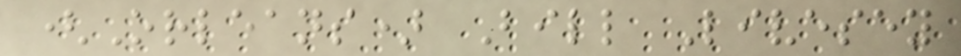(Orleans) Bill Livesey
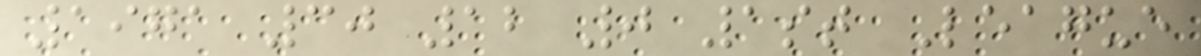1971 30 12 0 1st League
